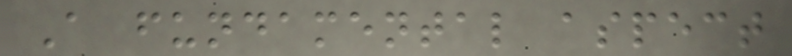A fundamental aspect
